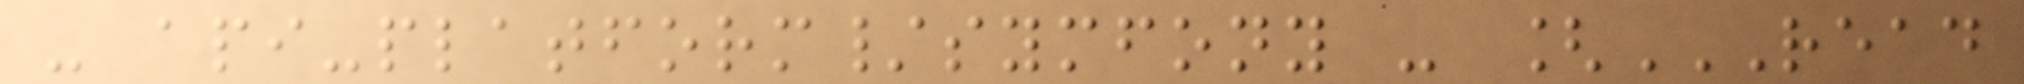- api-platform/symfony - [READ
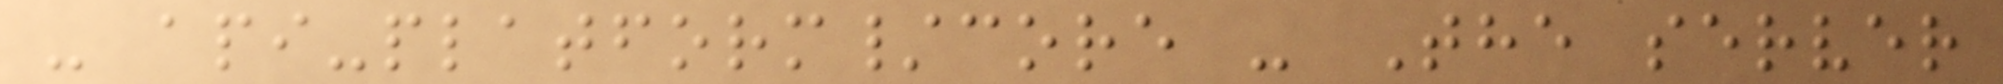- api-platform/core - The server
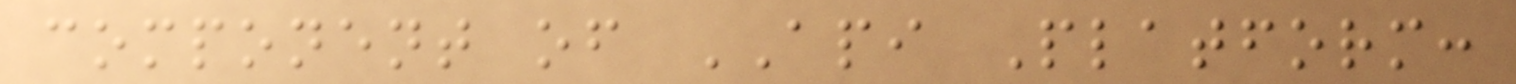component of API Platform:
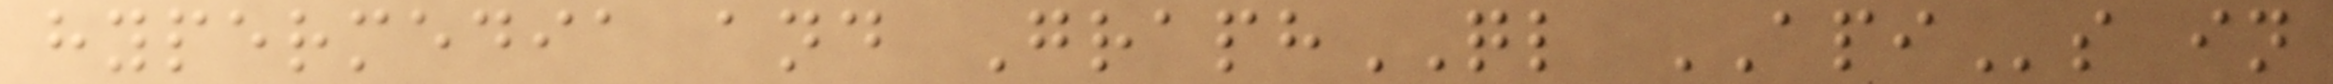hypermedia and GraphQL APIs in
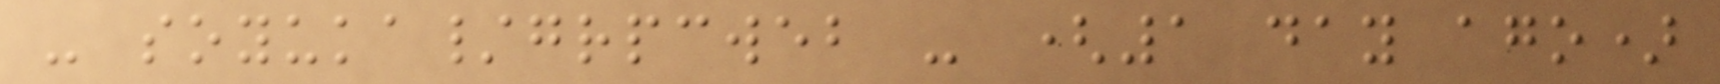- soyuka/grpcweb - (1 day ago)
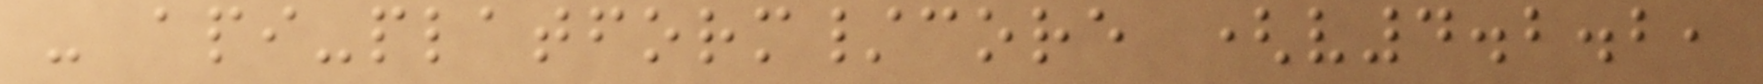- api-platform/core (v4.2.2,
